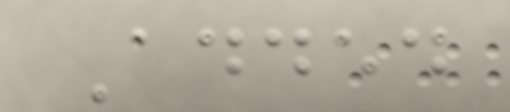Added
